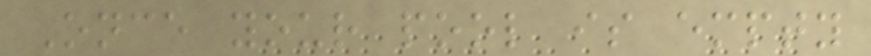Once your pool is empty
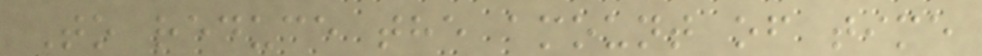To reduce the amount of time
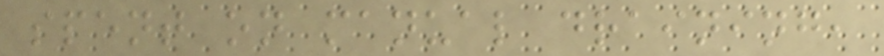spent on manual draining,
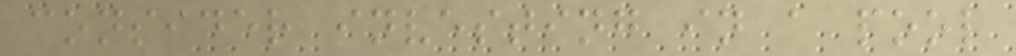consider investing in a pool
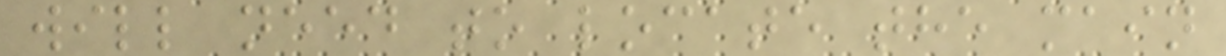will need to locate the main
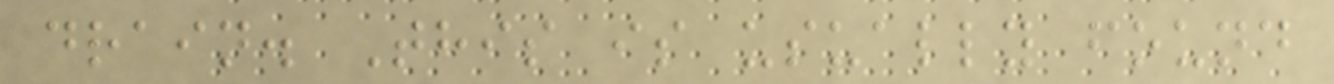drain. This is usually found
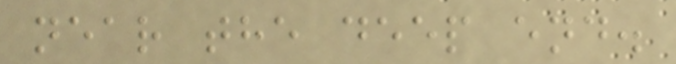near the deep end.
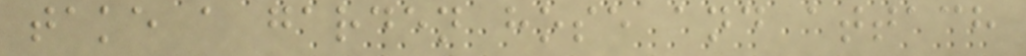take a garden hose and attach
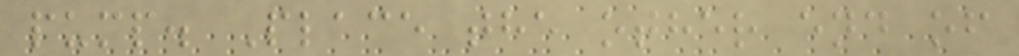pump. Place the other end of
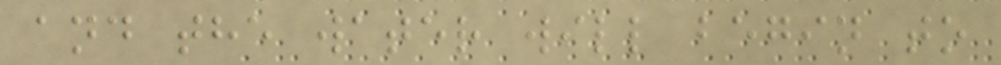and the water will begin to
